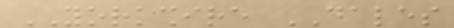YORKSHIRE DALES
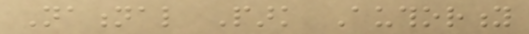National Park Authority
